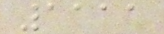1111
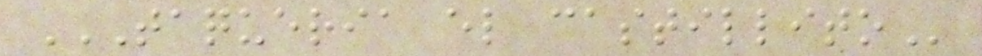TAQUERIA EL CASTILLITO
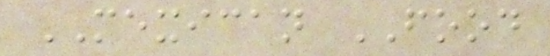MEXICAN FOOD
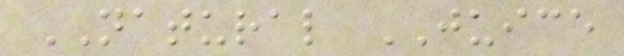NATURAL JUICE
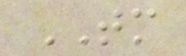TM
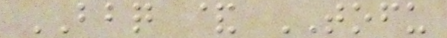BBQ & TOFU
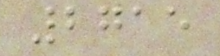2715
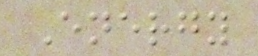Energy
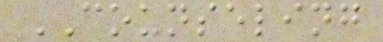COUNSELING
